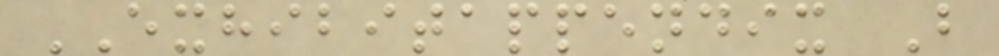EXHIBITAPPENDIX B
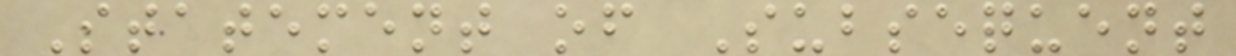Statement of Subsequent
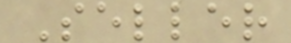Seller
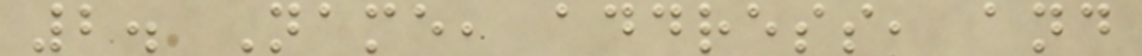2. Name, address, and
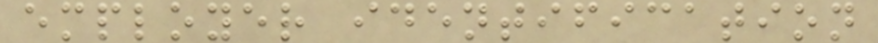employer identification
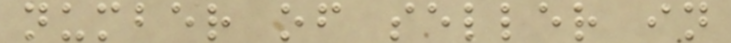number of seller in
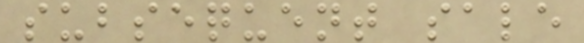subsequent sale
